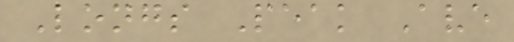Longs Peak Ave
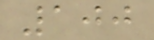100
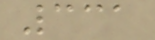331
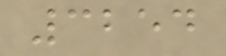3254
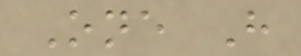One H
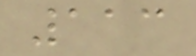113
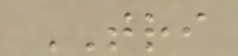TRI
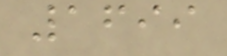1699
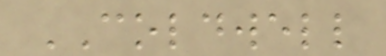COLDWELL
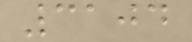3104
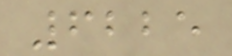6225
